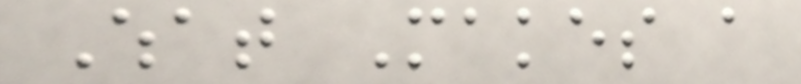What Makes a
